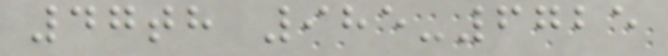47th 985-6725
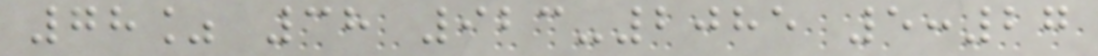78% 38 923-2085 5:27
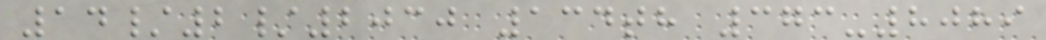14/2/2030 134th 373-8089
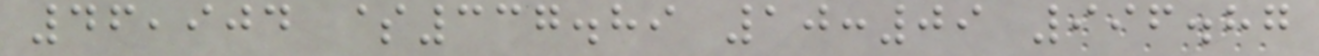46,904 $337.89 10:09 996.87
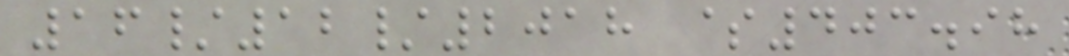16/12/2018 $403.98
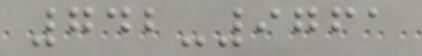742-9761
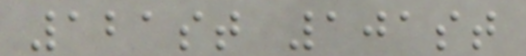121st 101st
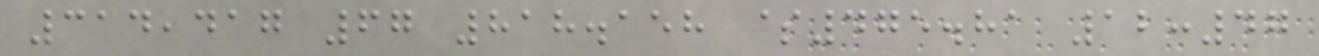314,417 67 818.158 $475.81 12:47
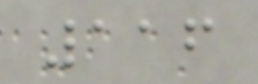116
